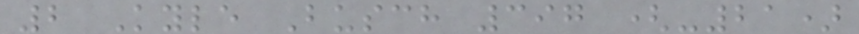2 Kyle Busch 397 (-21)
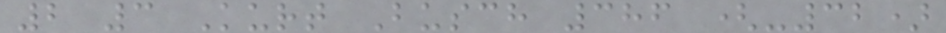2 3 Kurt Busch 386 (-32)
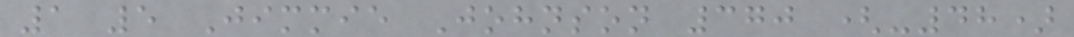1 5 Jimmie Johnson 370 (-48)
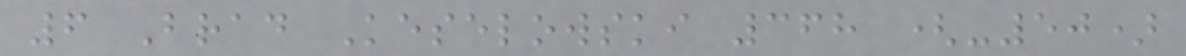6 Brad Keselowski 368 (-50)
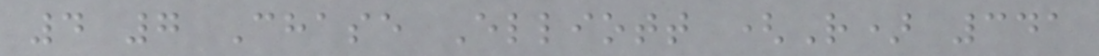4 7 Chase Elliott (R) 341
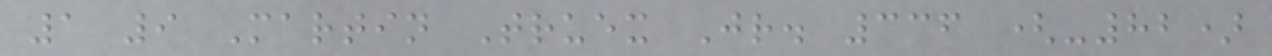1 9 Martin Truex Jr. 336 (-82)
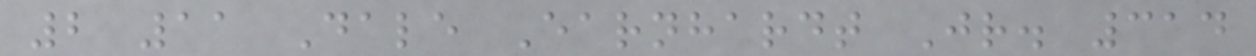2 11 Dale Earnhardt Jr. 314
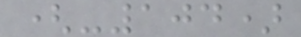(-104)
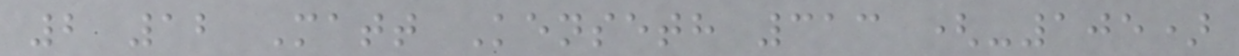2 12 Matt Kenseth 313 (-105)
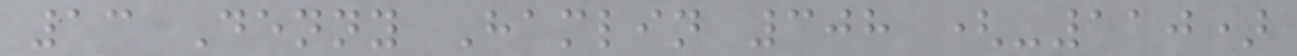13 Denny Hamlin 308 (-110)
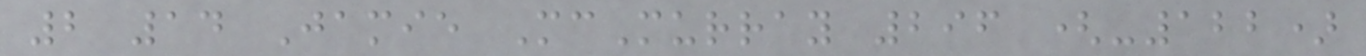2 14 Jamie McMurray 296 (-122)
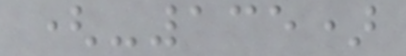(-135)
